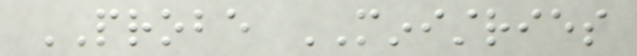PROBE MINISTRIES
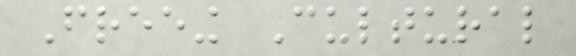Freeing Cultural
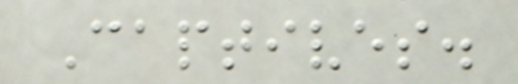Captives.
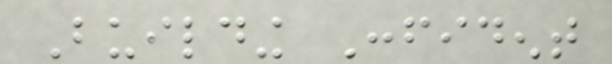Building Confident
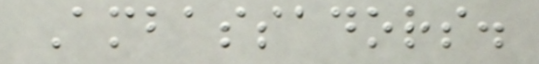Ambassadors.
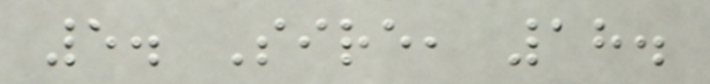5. Sire, 18.
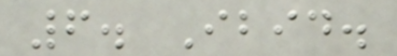6. Ibid.
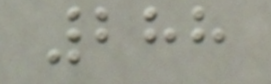288
